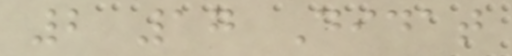2 17 Didat
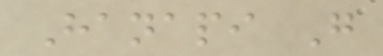Hanapi G
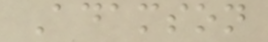Adamson
